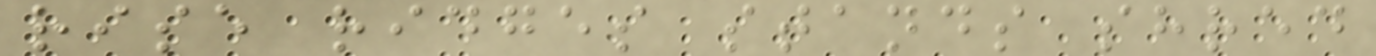rise ridges stands shred
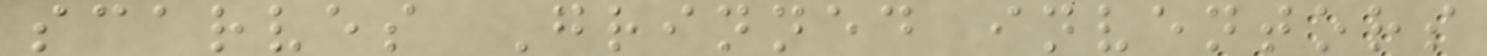scarves Grinned inventors
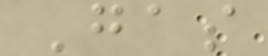Gas
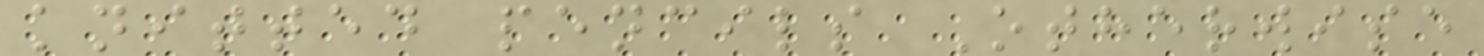knitted pencils Otherwise
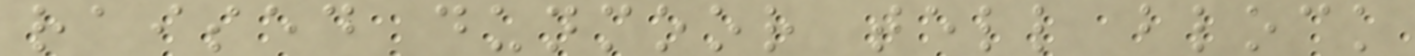raised dunmoor tell block
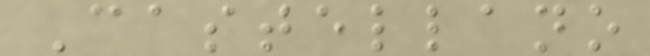Castellano
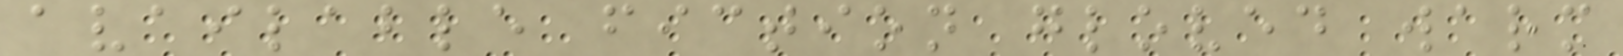available fiction gloved warm
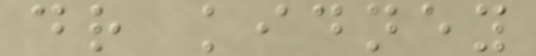dr kidney
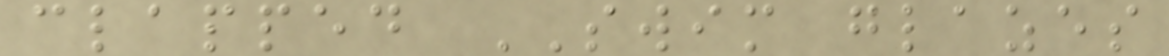clapped SWIM glazes
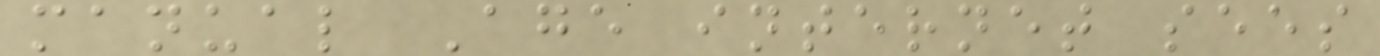manual Age internet sees
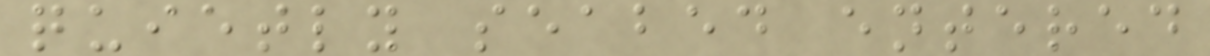quietly seabed entered
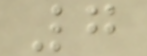7
